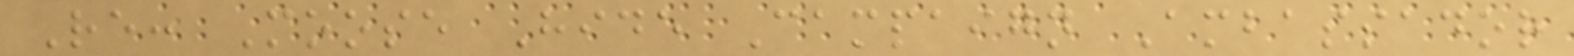Re: Moose Hide Campaign Ambassador
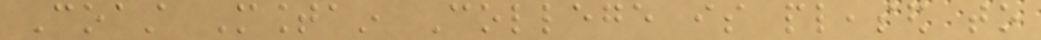Coast Mountain College is pleased to
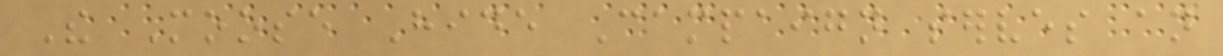The Moose Hide Campaign serves an
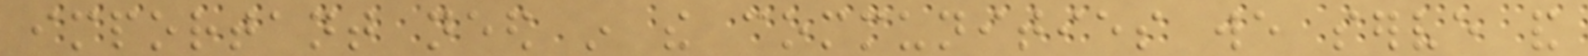important need in the communities we serve and
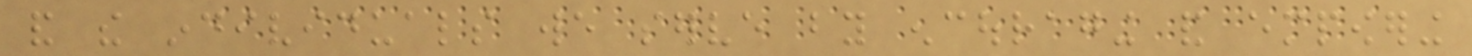and the individuals we serve by encouraging and empowering
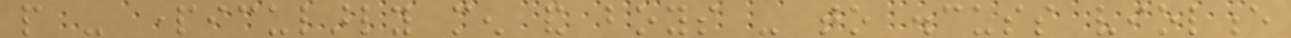people - particularly men and boys - to discuss violence
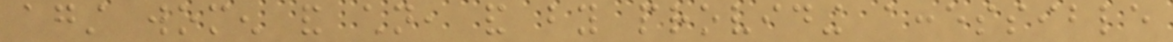against women and children, and by providing accessible
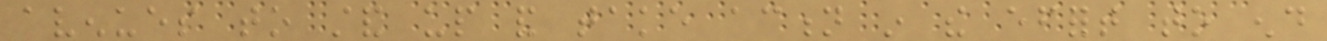avenues to stand up and take action in the effort to end
